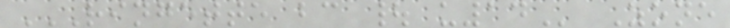RINGETTE BC | U14 Zone
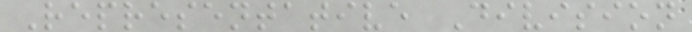Representative Division
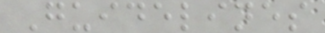Guidelines
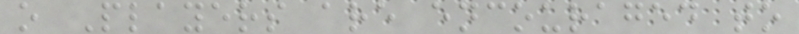o Players are encouraged to
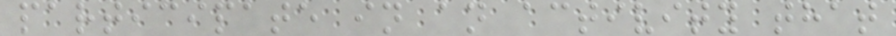participate in an activity that
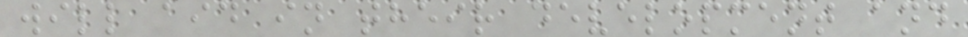will aid in their development and
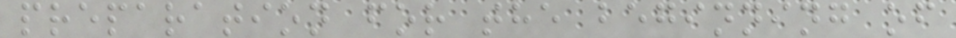preparation for the beginning of
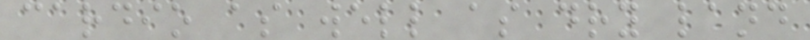cardio as well as dry land
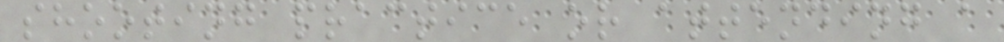shooting practice or attending a
